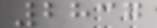2837
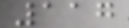117
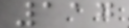117
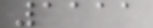1111
